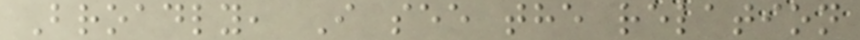Broadly, I see the relation
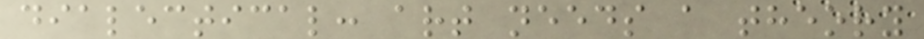dialectical: art needs a theory
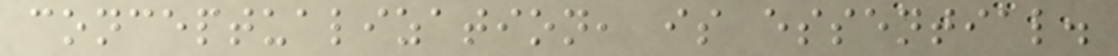conceptualization, is essential.
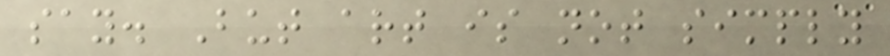say. But art is not simply
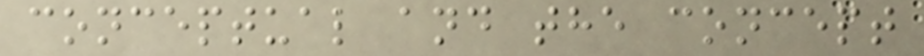conceptual and the concept
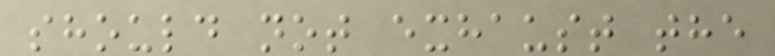should not exhaust the
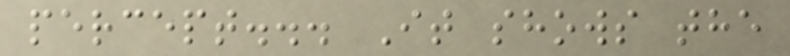percept... It shows the
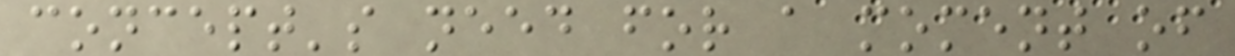concept's need for a moment of
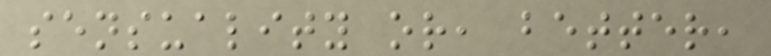sensuality or, better,
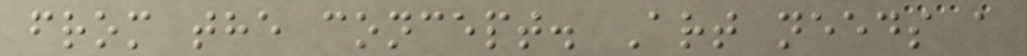from the concept. Art needs a
